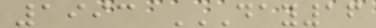1993 DAY16
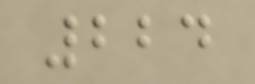224
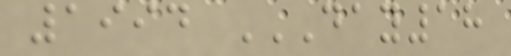1994 DAY18
